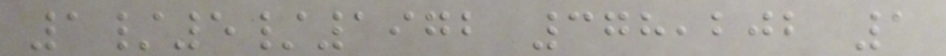1/5/1972 378,202 1
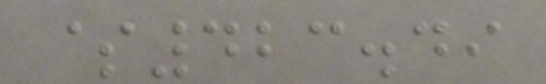$423.49
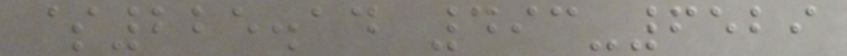$225.14 493-6529
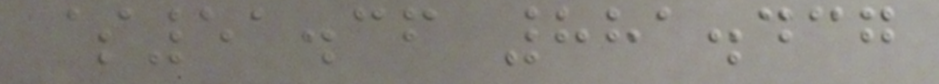$51.36 881.437
